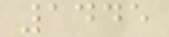1445
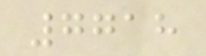7718
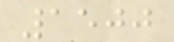1500
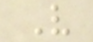V
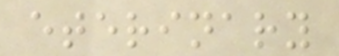eterinary
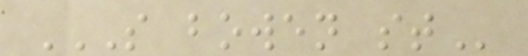S BOWEN ST
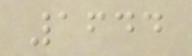1644
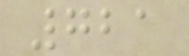721
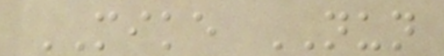MIKE NUN
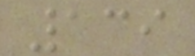139
